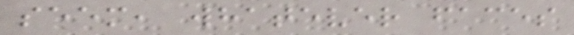seem, whatever faces
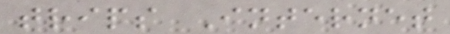trips Internet
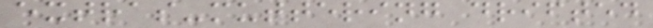extras-muttering drifted
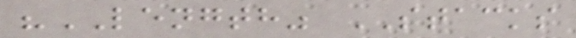"LENGTH" STACKS
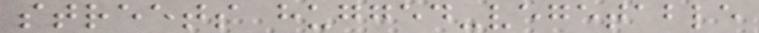streets hugged-vegetable
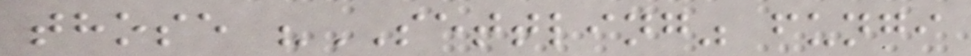those "SETTLING" fungi
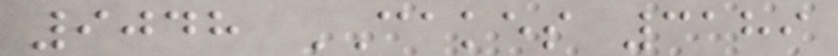9048 CAKES 3189
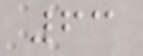63
